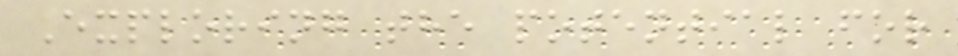Exploring the potential for
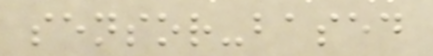sensor-based
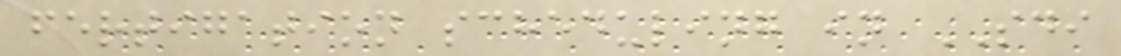fertigation scheduling in SDI
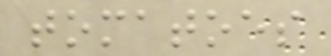tomatoes
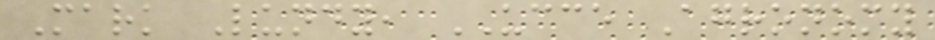Mark Lundy, UCCE Agronomy
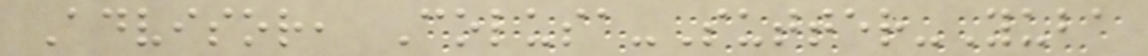Advisor, Colusa-Sutter-Yuba
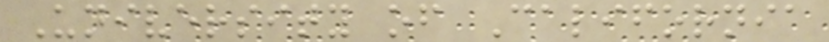University of California
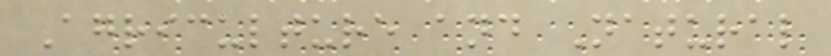Agriculture and Natural
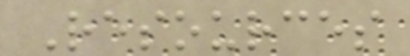Resources
